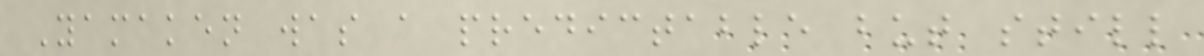Yamaken was a predictable but still
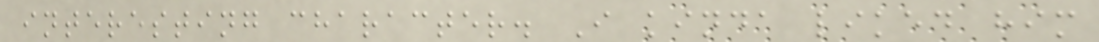interesting character. I kinda liked him
